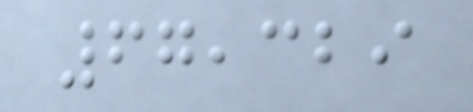67,329
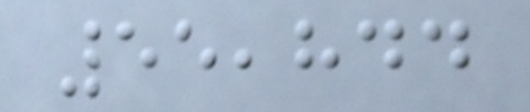55,844
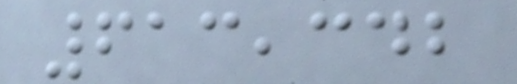613,342
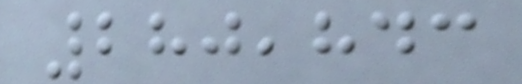280,843
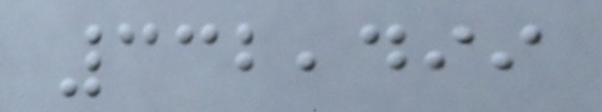332,499
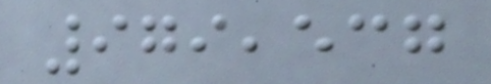979,537
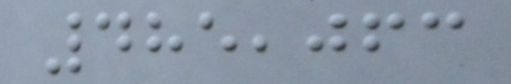485,063
